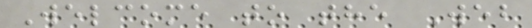Welcome to the Web
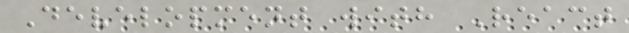Development with React
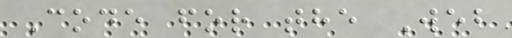Code for the Web
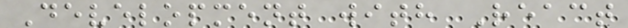Development with React
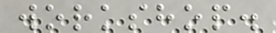workshop.
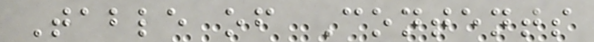Table of Contents
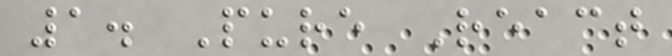1. Pure React
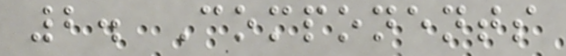2. Components
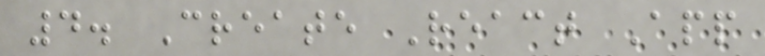4. Create React App
